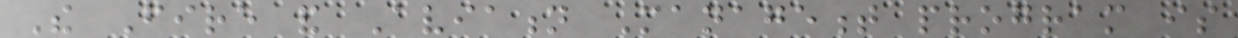The Fire and Aviation Management program is
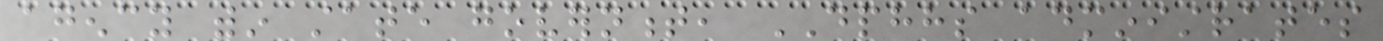agency within state government, DPHHS administrates
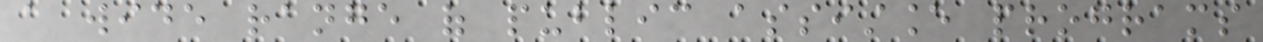a wide range of public assistance programs
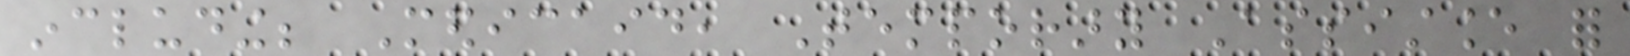including; Medicaid, Temporary Assistance for
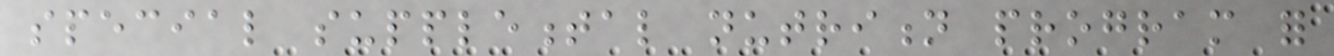special supplemental nutrition program for
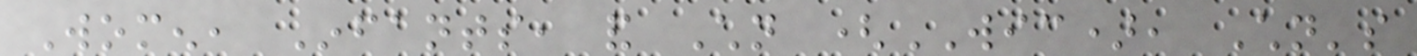Women, Infants, and Children (WIC), Children's
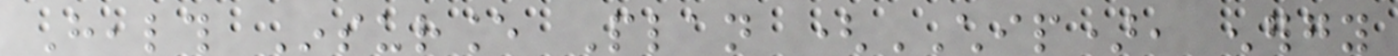Health Insurance Plan (CHIP), energy
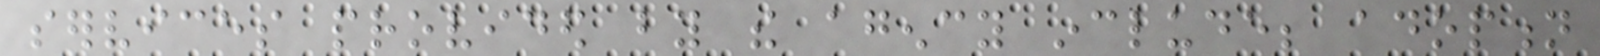services provided by the agency include; adoption
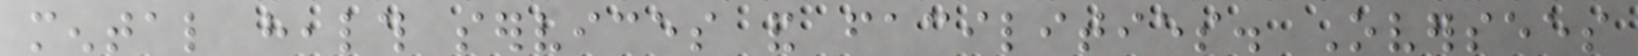mental health services and facilities. Oversees
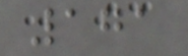171
